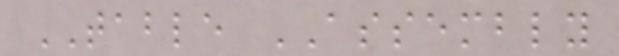TABLE ASSEMBLY
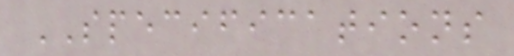SPECIFICATIONS
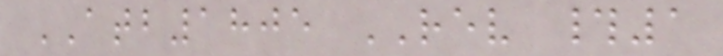ATB1805 REV #1
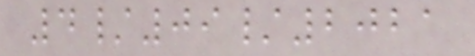4/09/2021
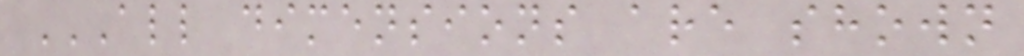ALL DIMENSIONS ARE SHOWN
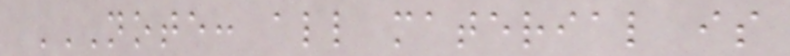NOTE: ALL MATERIAL IS
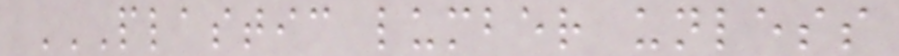PLASTIC LUMBER UNLESS
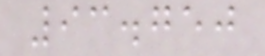93.750
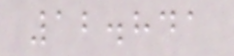12.841
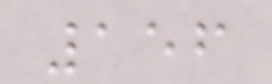156
